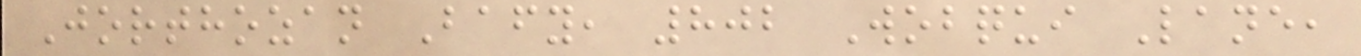Jorthozan Bafy, 802 Wobqui Lane,
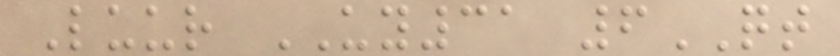Luur UY31 6QT
